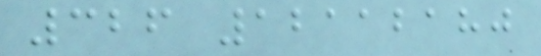326 12112180
